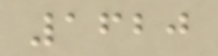1620
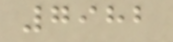7982
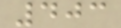403
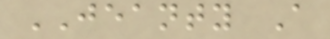JEANTY A
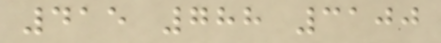415 788 3100
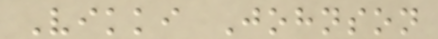Vikki Johnson
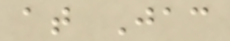at Jac
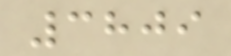3809
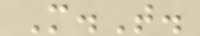M.T.
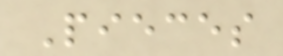Pieces
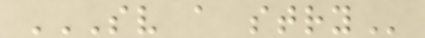SV A STRY
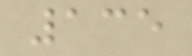135
